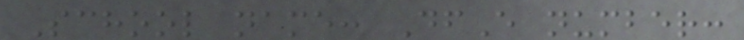School name: DfE number:
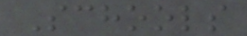Schools
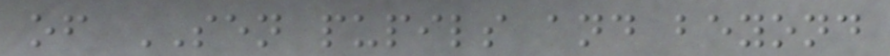of SEN pupils and beyond
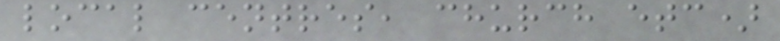local centres, church etc)
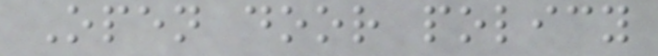Open door policy
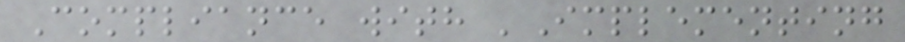Compliance with 'Implementing
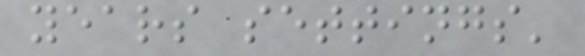years settings'
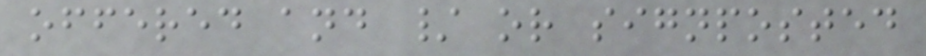offered and / or signposted
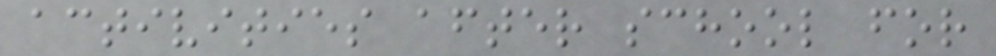activities after school for
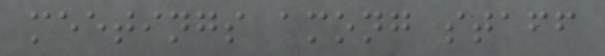meetings among staff
